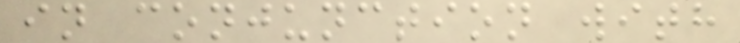in conjunction with
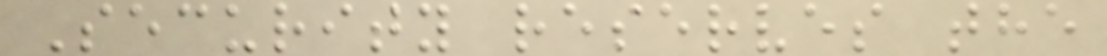Security reserves the
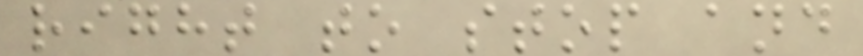right to stop and
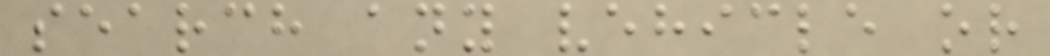search any vehicle or
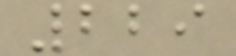229
